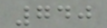740
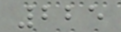225
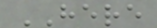HERE
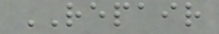REPAIR
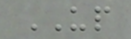UP
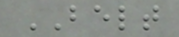BELT
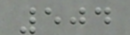504
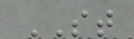ST
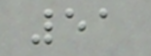51
